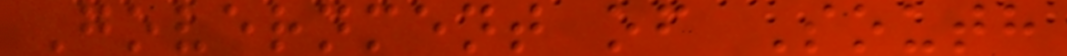Government of South
